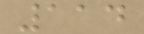114
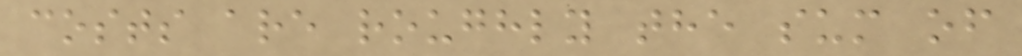costs are roughly the sum of
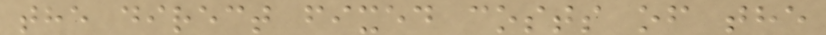the direct fixed costs of the
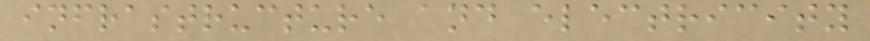infrastructure and electricity
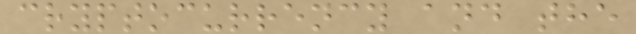cryptocurrency and the
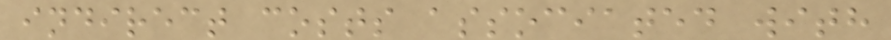indirect costs associated with
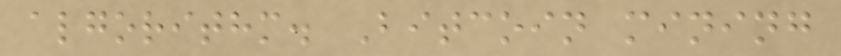algorithm. Bitcoin mining
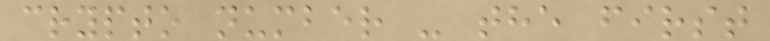crypto number - the first
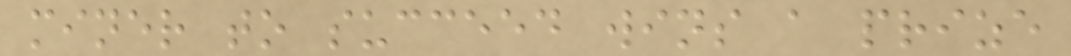miner to succeed wins a prize
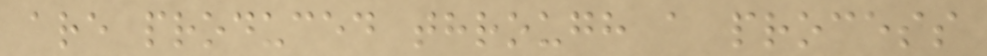are produced through a process
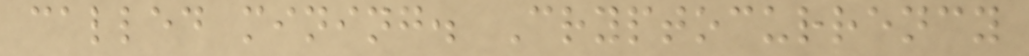called mining. Cryptocurrency
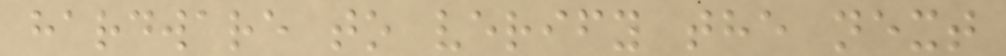hardware to verify the next
